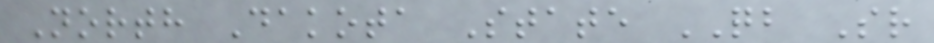North Dakota State QB Sr
